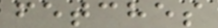fetches
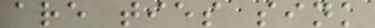are ties sink
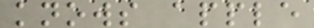knows apple
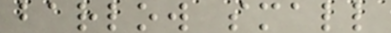barlow small
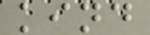kind
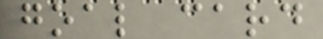goal card
